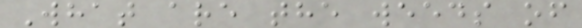What are the weeds of
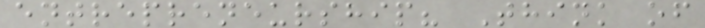entrepreneurship? Think of
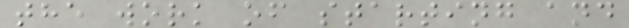the work of starting and
